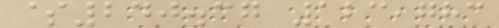$240.37 123,783
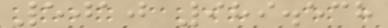5010 989.538
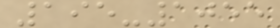195-1055
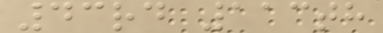43rd 113th
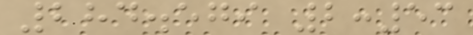284.579 2:53
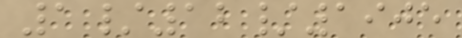1/12/1905
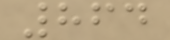864
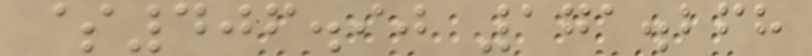$406.90 171.268
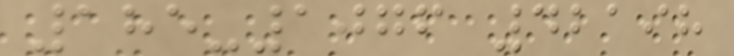185-1076 42198
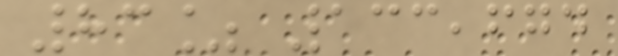83% 133,674
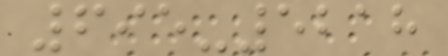695-5218
